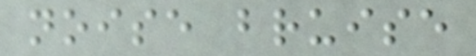noise bruise
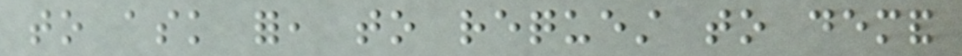to ask for, to request to demand
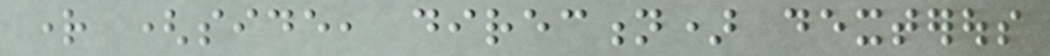right (side, direction) dexterous
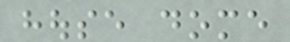house dome
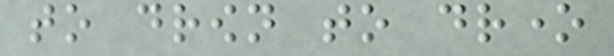to drown to drone
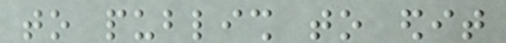to publish to edit
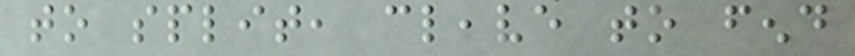to split, cleave to fend
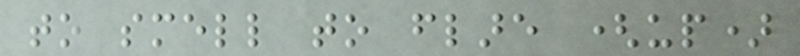to smell to flare (up)
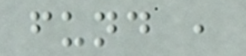fund ,
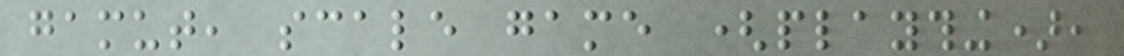gamut, scale game (plaything),
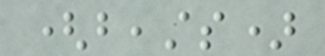(beasts)
